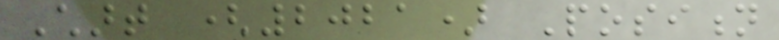Chart (2021) Position
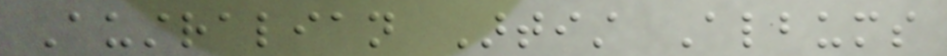Australian Artist Albums
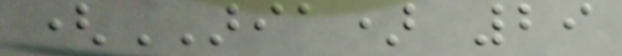(ARIA) 29
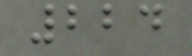224
